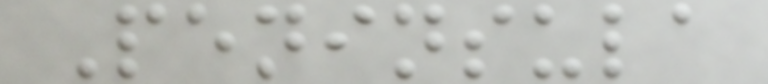Peninsula
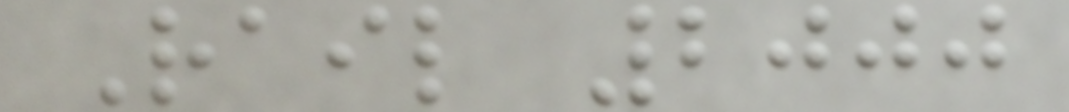Rail 2000
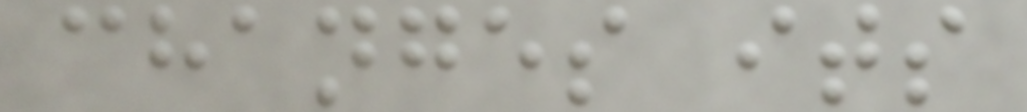changes its
